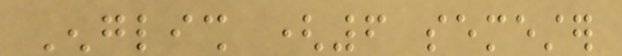English (6 semester
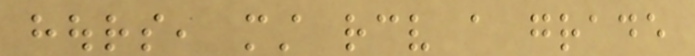hours, must receive a grade
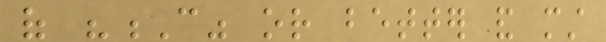of "C" or better and must
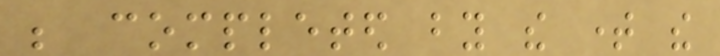be completed by the time the
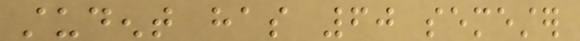student has 60 semester
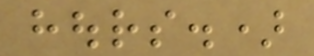hours.)
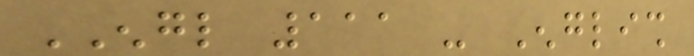ENGL 111 - English
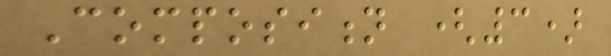Composition (3)
